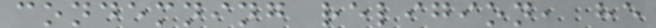condemning religion, he
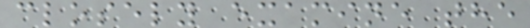closely examine the
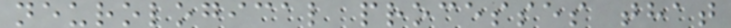neurological processes that
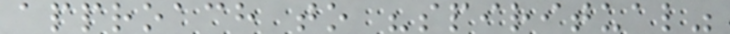approach to "spiritual"
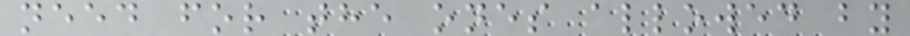need for the ones allowed by
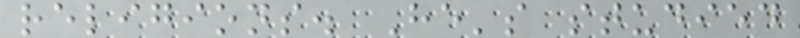religions. He's studied
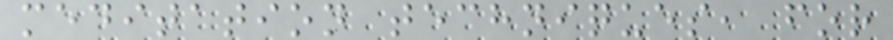meditation techniques, for
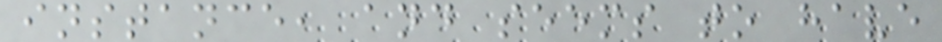instance, and seems to have
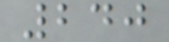240
